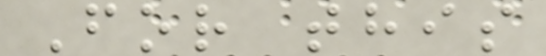For this
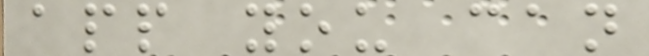app you can
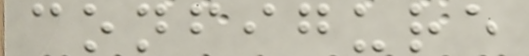configure
